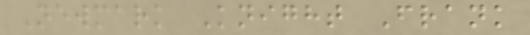Newmark Knight Frank
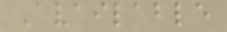Available
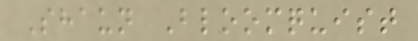Shaun Bloomquist
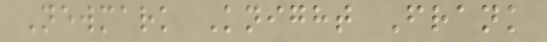Newmark Knight Frank
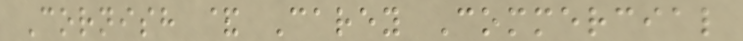Cornish & Carey Commercial
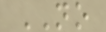NO
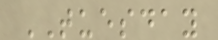TUESDAY
